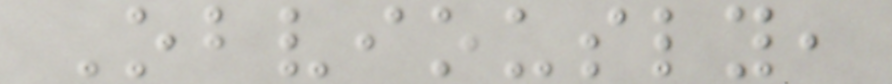Obviously,
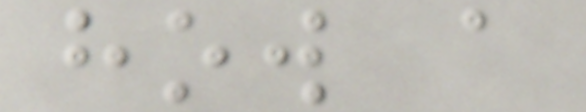how a
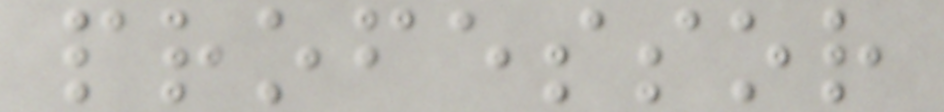professor
